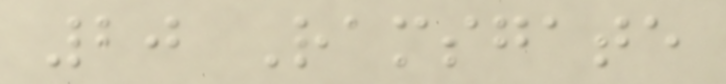20 Ramsgate
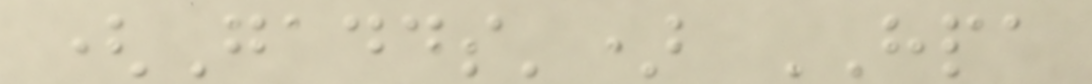(Gadds') HPA
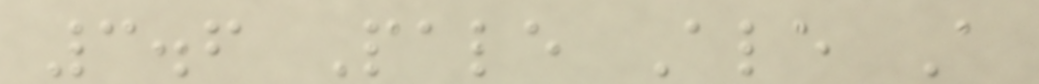3.6 Pale Ale A
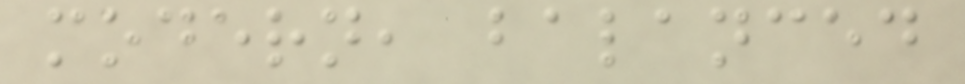modern, balanced
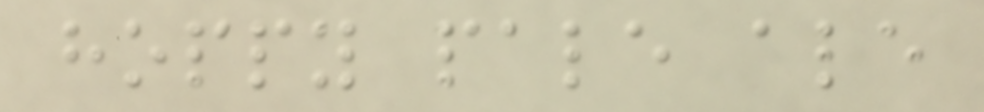hoppy pale ale
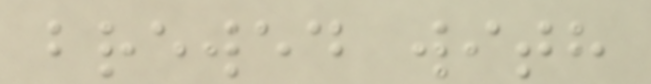brewed with
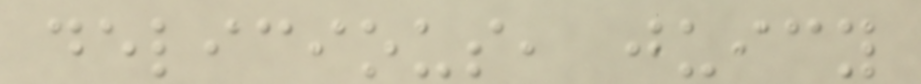delicious, juicy
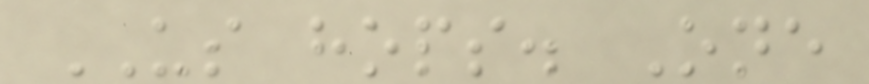US hops. One
